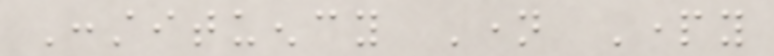Constituency Name Party
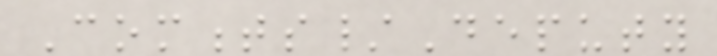Comments/Deputy
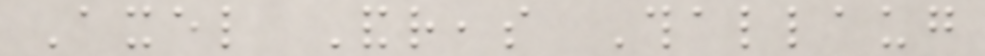Axel Andreas Thallaug
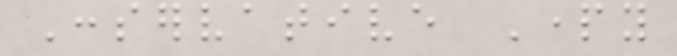Conservative Party
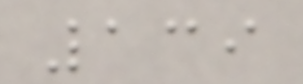139
